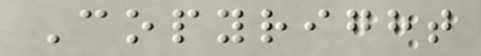Copyright
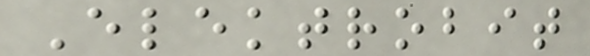Elektrobit
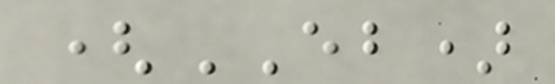(EB)
